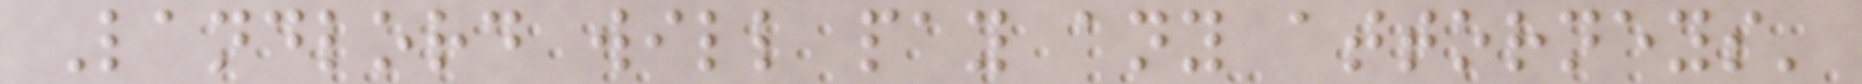Landlord will pay any attorneys'
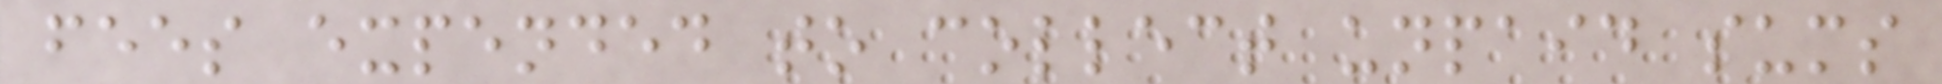fees expended to collect unpaid sums
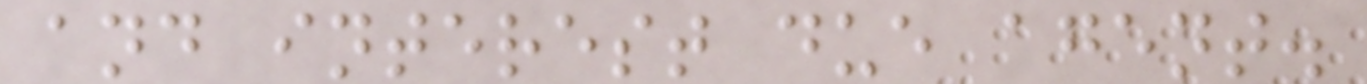and interest due agent.
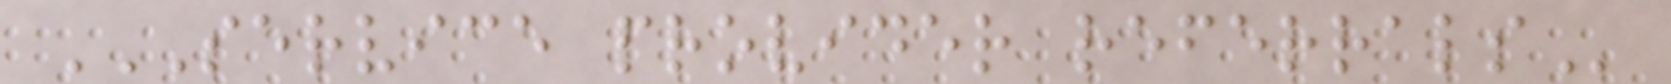SERVICE PROVIDER REFERRALS
